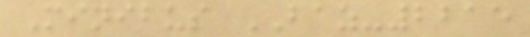Minibus BAZ-2215
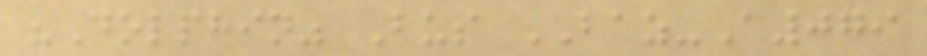"Dolphin" Bus BAZ-A079
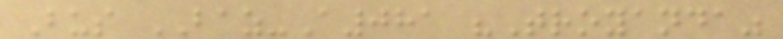Bus BAZ-A081 "Troyanda"
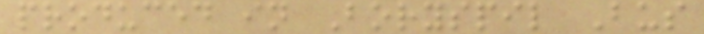produced in Boryspil Bus
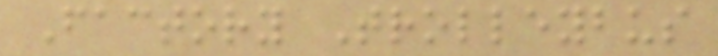Factory Trolleybus
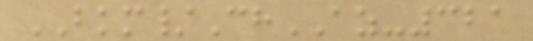BKM/ChAZ-321
